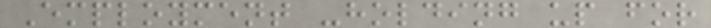Employment -holding up for
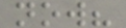now?
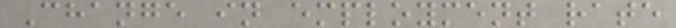Change in employment rate
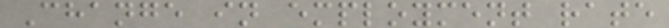Change in employment rate
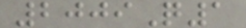2009Q1
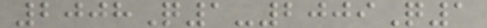2008Q1-2009Q1
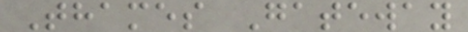Thames Gateway
